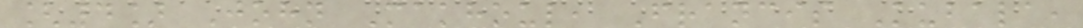[4] John Makhoul, Francis Kubala,
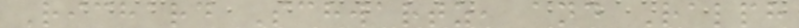Richard Schwartz, and Ralph
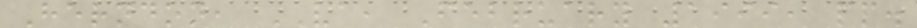Herndon, VA, February 1999, pp.
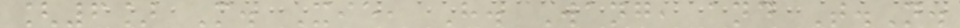[6] M. Xie, H. Wang, and T.N.
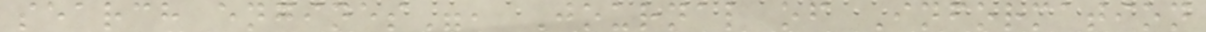search engines", Journal of Information
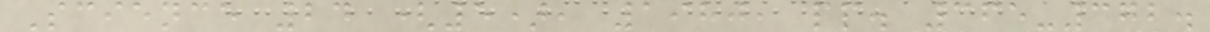Science 24 (5), 1980, pp. 365-372.
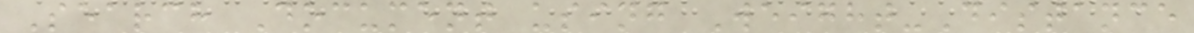Search Document using Weight-Distance
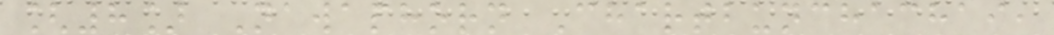[8] Nawaphorn Chartbunchachai,
